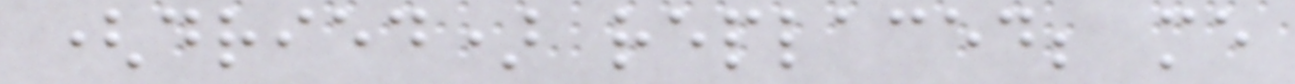(dried) replaced; me
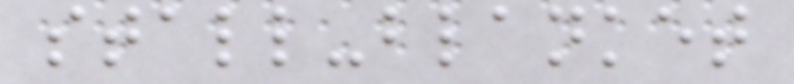stall-blanket
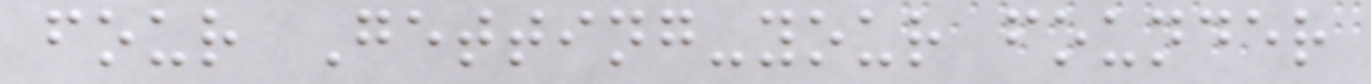four Getting-your founder
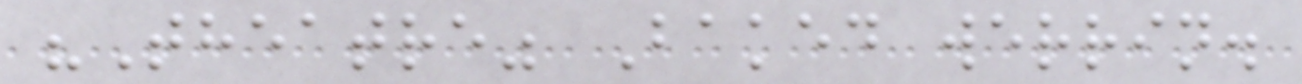"Theatre" Baked werrin.
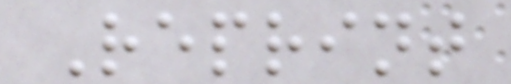Reprint
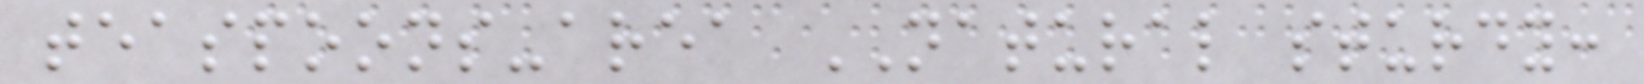teaspoons-area NATURAL sturdy:
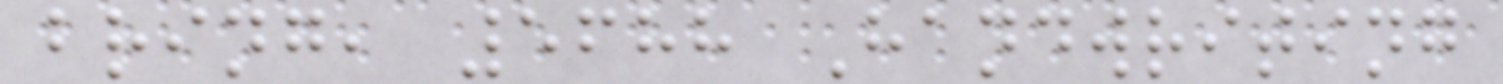bring, 5688 Handwriting
